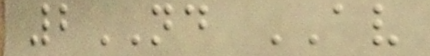2ND AV
